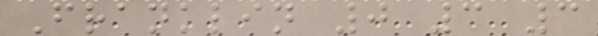Franklin 0 3 3
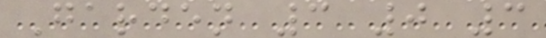Garden 3 0 3
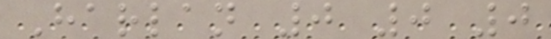Harlan 0 0 0
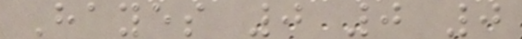Hayes 0 0 0
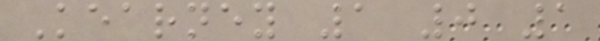Kearney 1 0 1
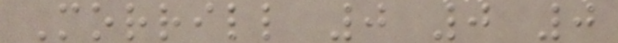Morrill 0 0 0
